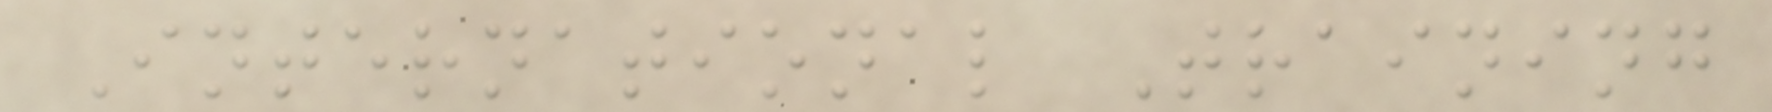International Training
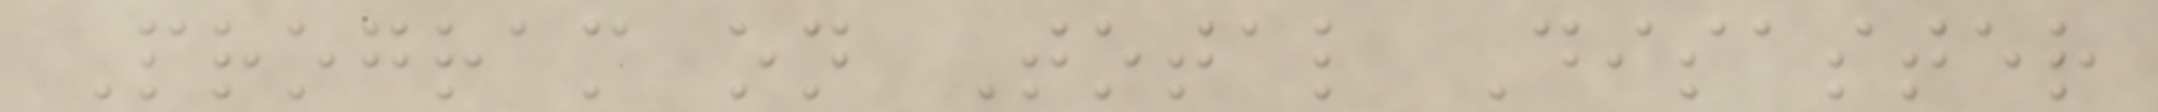Program on Total Disaster
